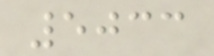5033
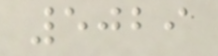5029
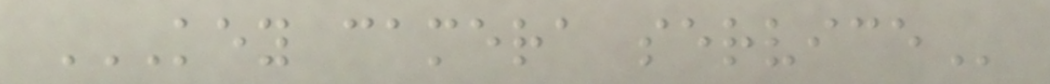KEY CAMERA SERVICE
